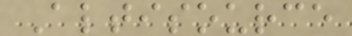Altisource
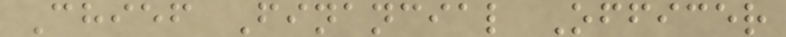Chief Financial Officer
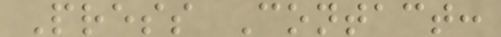Press Contact:
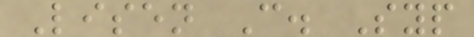Lisen C. Syp
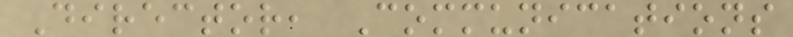Director, Communications
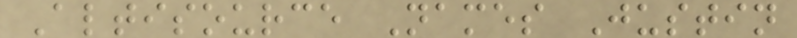Altisource Names Justin
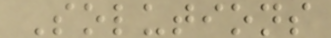Solutions
